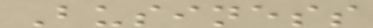Business
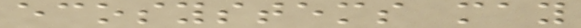ecosystems may
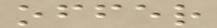offer
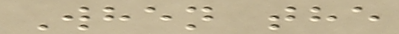When the
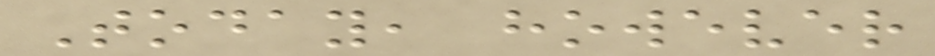Today, however
